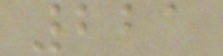221
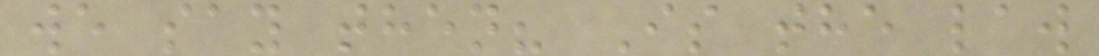we say then? Is the law
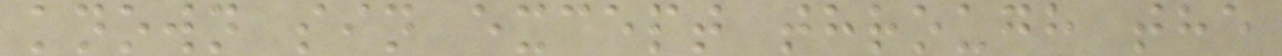known sin except through the
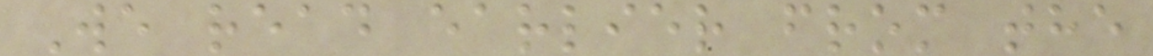We read earlier from the
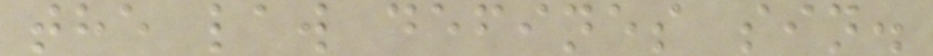the law defines sin.
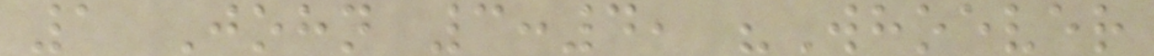1 John 3:4, "Whoever
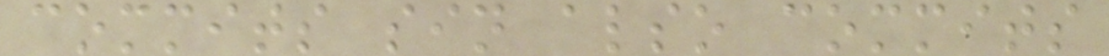commits sin also commits
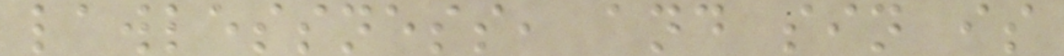lawlessness, and sin is
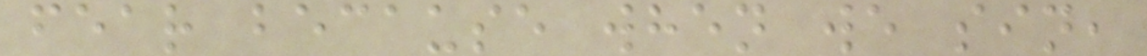fear because when we sin,
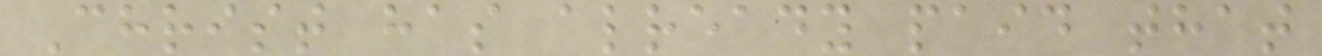Christ has already paid that
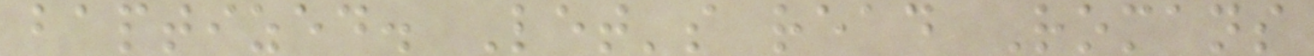baptized. Let's read Romans
